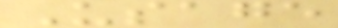Usage
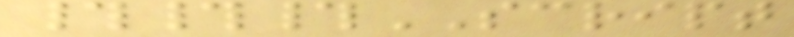###SCRIPT
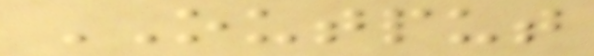OUTPUT
